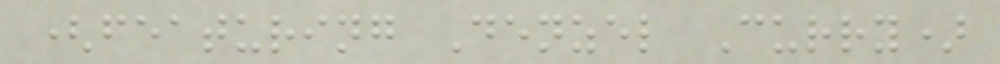(featuring Denzel Curry)
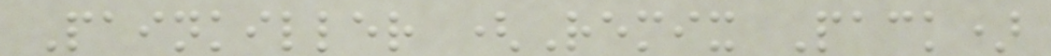Painkiller (Remix Pack)
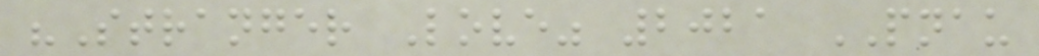"Stranger Love" 2021 PNAU
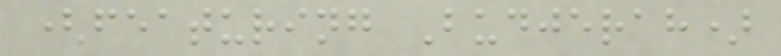(featuring Budjerah)
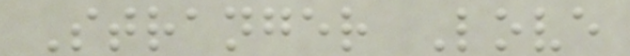Stranger Love
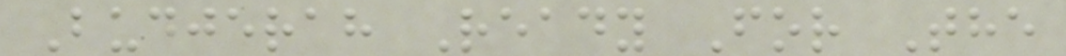Budjerah Ready For The
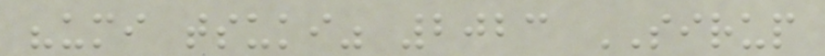"umi tsuki" 2023 SIRUP
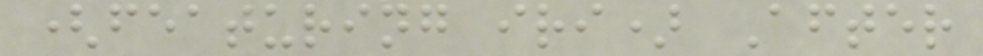(featuring iri) After
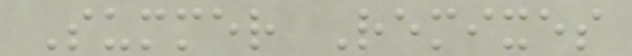Summer Remixes
